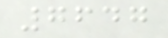7647
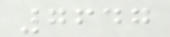7647
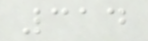314
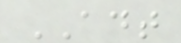ADT
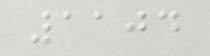1104
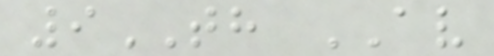9TH AV
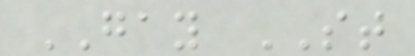GAY ST
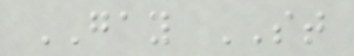GAY ST
